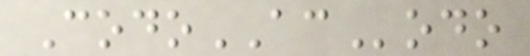CodoACodo
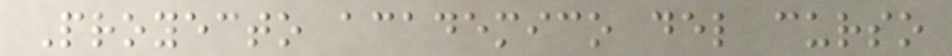Proyecto academico del curso
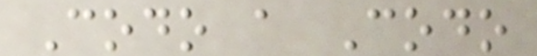Codo a Codo
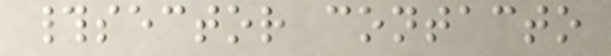#sector contacto
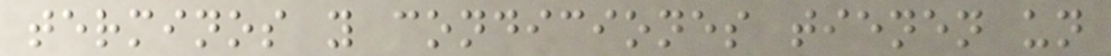terminos y condiciones tienen un
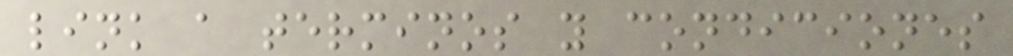link a terminos y condiciones
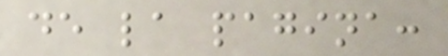de la pagina:
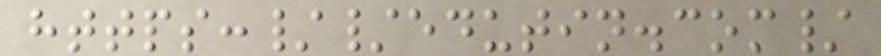https://edutin.com/
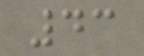43
